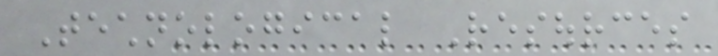Technological Resources
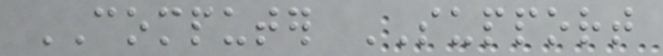COMPUTER SUPPORT
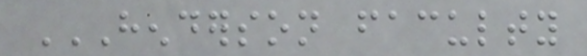HENDERSON FACULTY
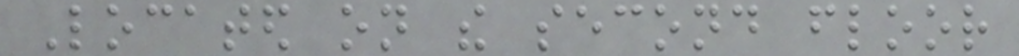Located on the second floor
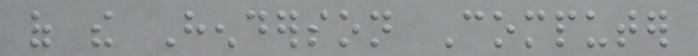of the Henderson Computer
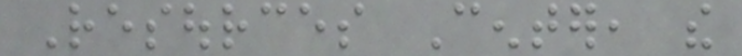Resources Center, the
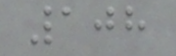108
